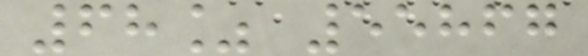68% 55867
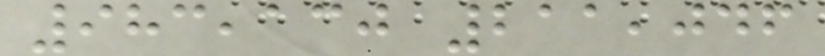983,130 211,046
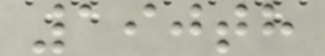190th
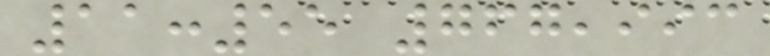11:55 767,993
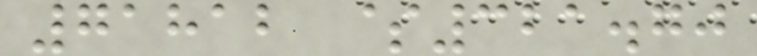71812 $321.70
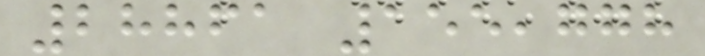28861 155,778
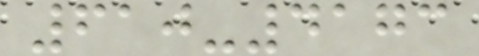610-4173
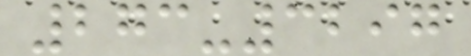273-3297
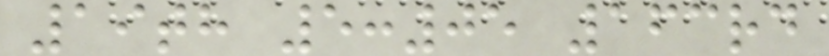19th 5:05 163rd
